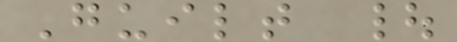Guilt |
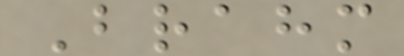Brahm
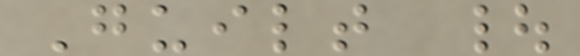Guilt |
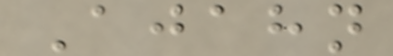Ajahn
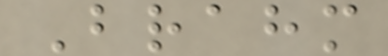Brahm
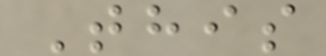This
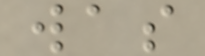was
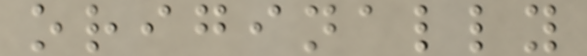originally
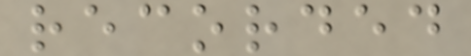recorded
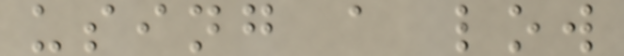using a low
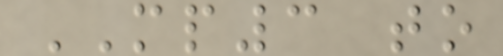MP3 to
